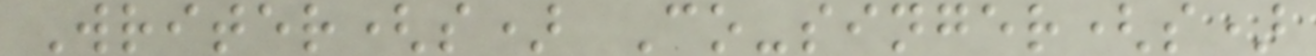Writer(s) Co-singer(s)
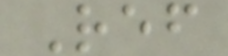Ref
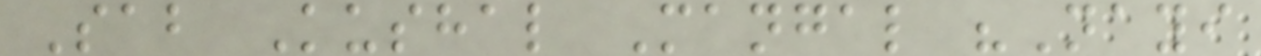Sab Kushal Mangal "Nayi
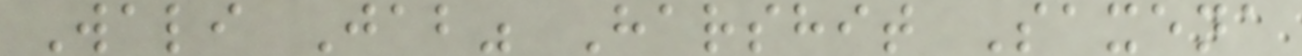Wali Jab" Harshit Saxena
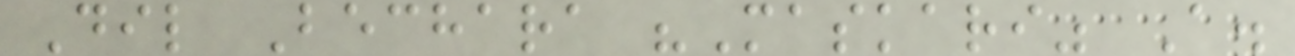Dil Bechara "Maskari" A.
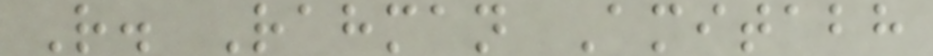R. Rahman Amitabh
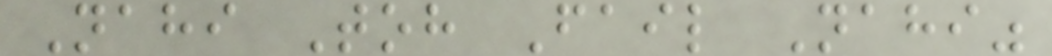Nahi Toh Fail Nahi"
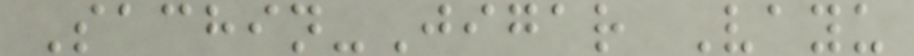Sachin-Jigar Vayu
